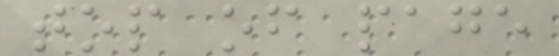top of page
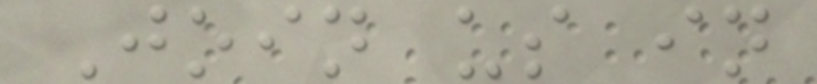Join us in
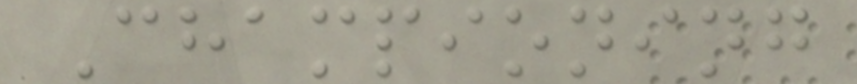Championing
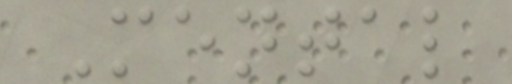Mental
